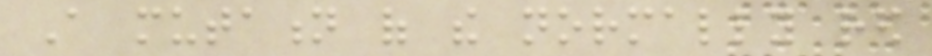A mutation of the normally red
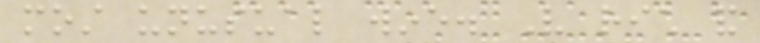most unusual wine. Very rich and
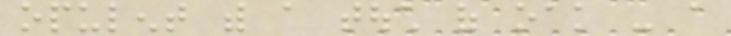opulent with a touch of oak - a
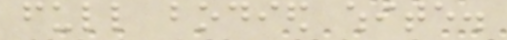full bodied white.
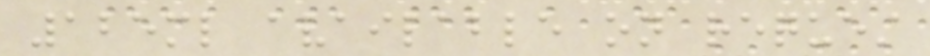125ml available on request
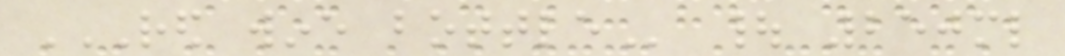RED WINE BOTTLE | 250ml
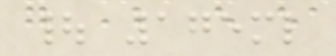| 175ml
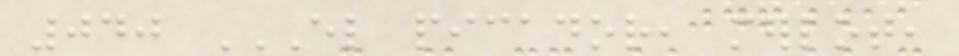040 EL PICADOR, MERLOT,
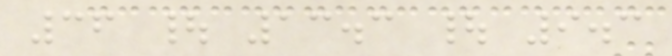36 | 13.3 | 9.3
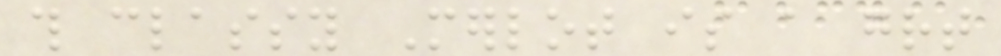this classy Merlot is a great
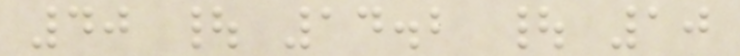40 | 14.2 | 10
